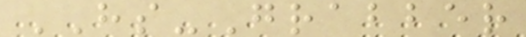HS-Grabber
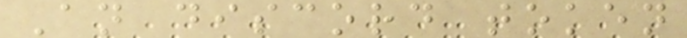An discord token
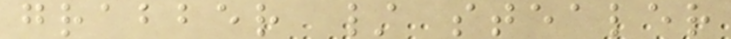grabber / stealer
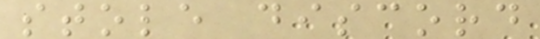stole discord
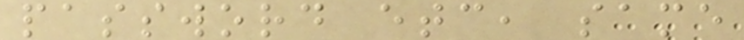password etc, same
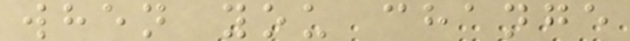when you change
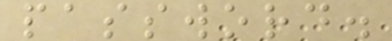password.
